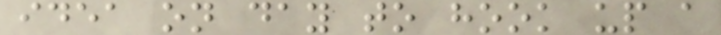idea on day to hook up a
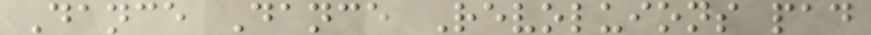Dance Dance Revoluions pad
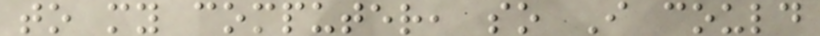to my computer, so I could
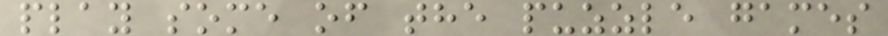play some of the puzzle games
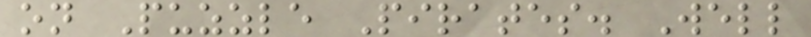on Puzzle Pirates. Well
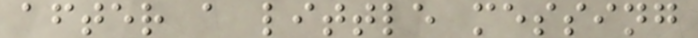after a little messing
